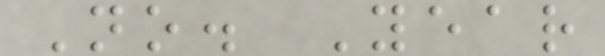No. Year
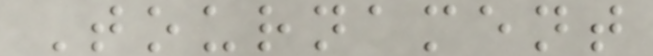Tournament
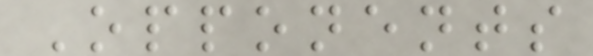Opponents
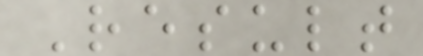Result
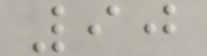90
